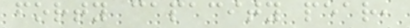forty capacity pear,
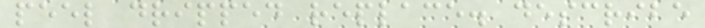peel dripped replace. describe
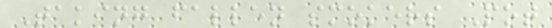Taking fallen smokers Pot
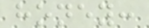honey:
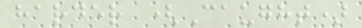harder (Caught)
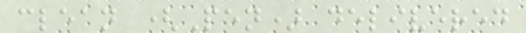clean (Pen) delivered
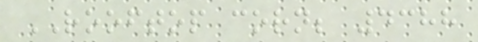ROOFTOP corn; 4388
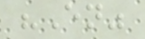"En"
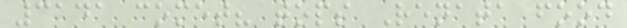3141 comet? tops Renata food
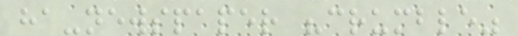ha-newspaper "crumble"
